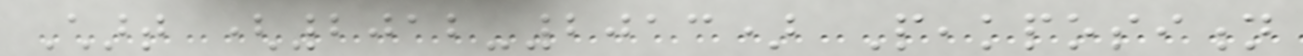Chart (2012-2013) Peakposition
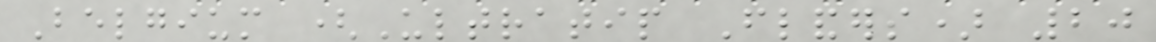Belgium (Ultratip Flanders) 20
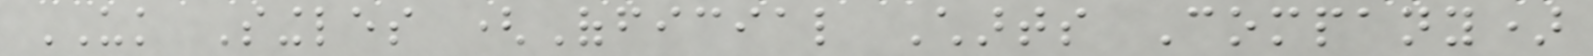UK Singles (Official Charts Company)
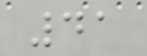41
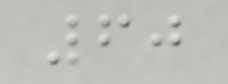60
